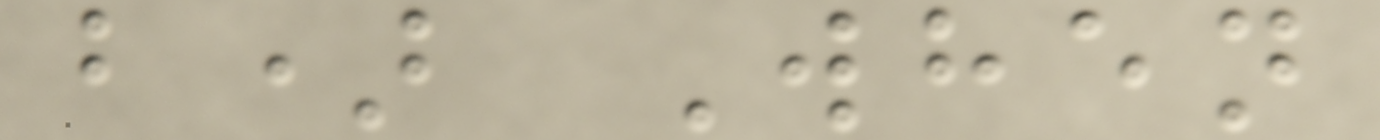b) When
